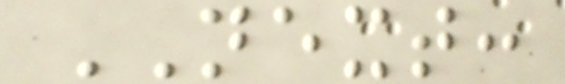NEXT:
